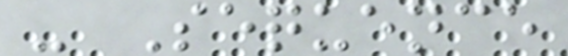- Sequence
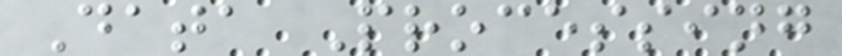Data Processing
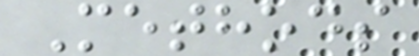Methods
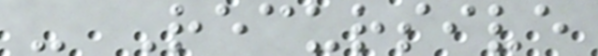- Recursive
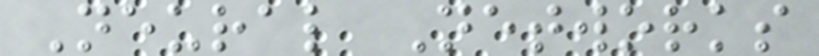Neural Networks
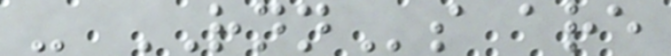- RNNs are
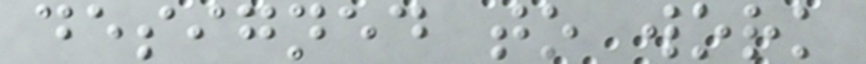designed to work
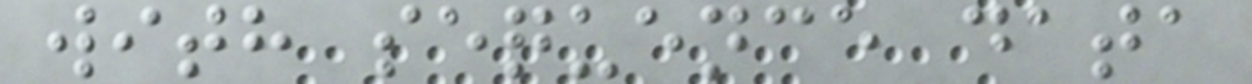with sequence data
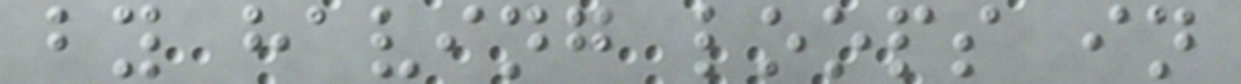by having loops in
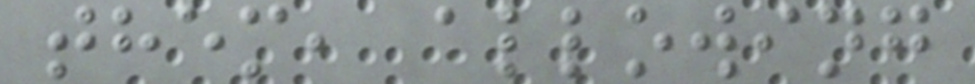them, allowing
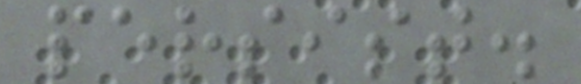persist.
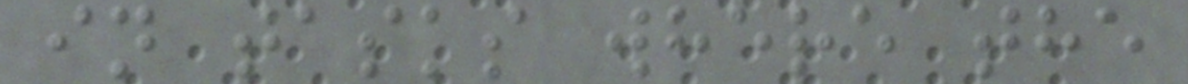in tasks where the
